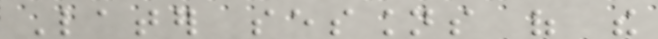Later sessions of the
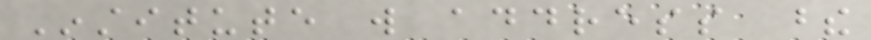Institute will address these
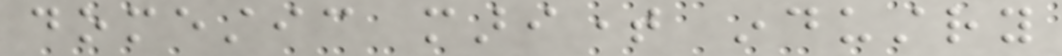domestic maritime industry
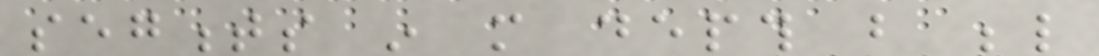segments in more depth but below
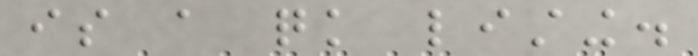is a quick listing.
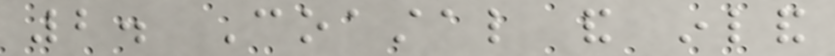2. Coastal and inland
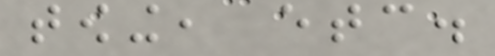towing, etc.
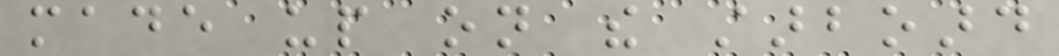made up on the starboard
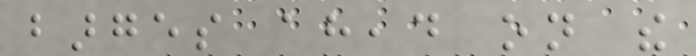barges ahead on the
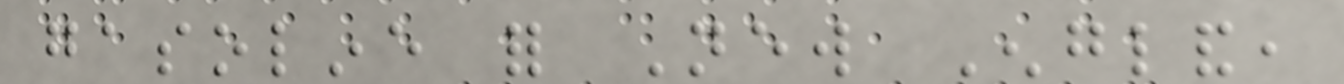gasoline for New England,
